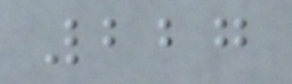227
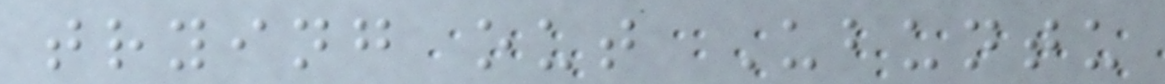trying out Ubuntu
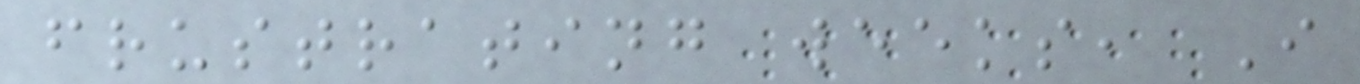frustrating weeks, I
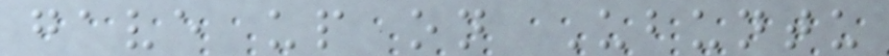gave up on Ubuntu
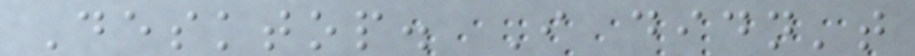Desktop. I didn't
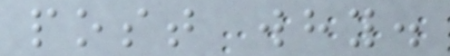post why.
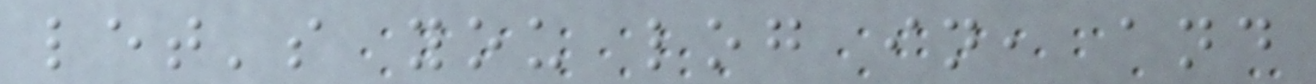let's you log in, and
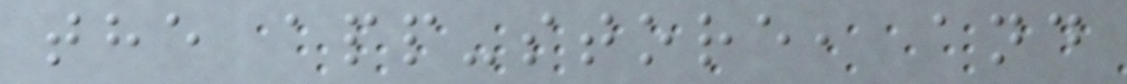the app-store, and
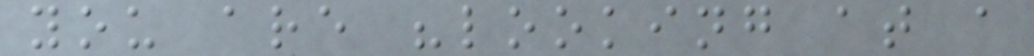you are "looking at a
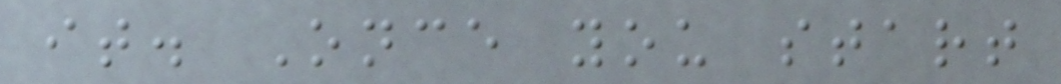it. Once you start
